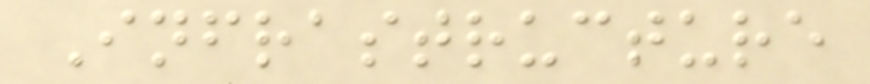Infrastructure
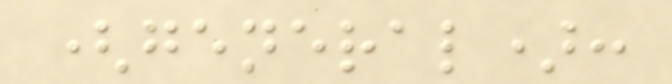(general):
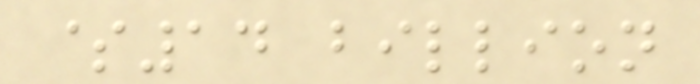$14 billion
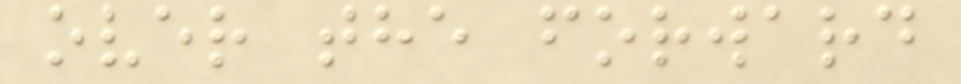over the forward
